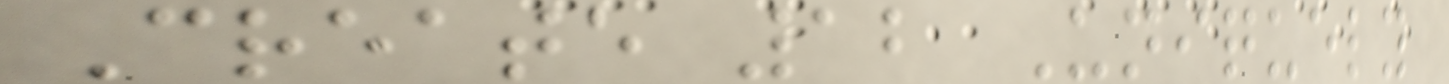Create 12 Uniquely
